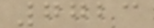7723
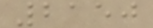2150
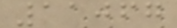11067
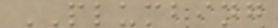PLUMBING
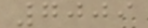7009
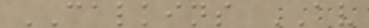CALKINS AV
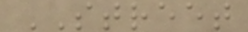STREET
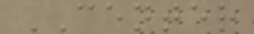CENTER
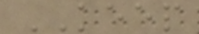KEEP
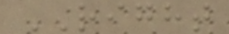RIGHT
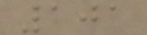101
